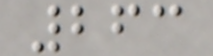263
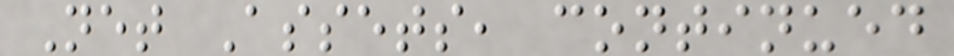Net Assets, continued
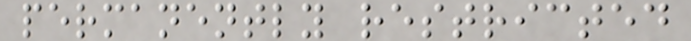permanently restricted
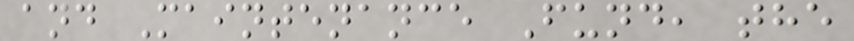and Maintenance Fund, the
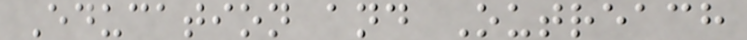Education and Outreach
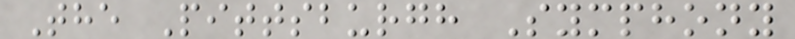The Pittsburgh Symphony
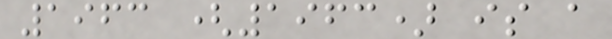1963 (1963) is a
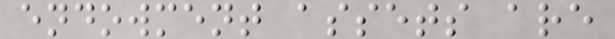endowment assets are
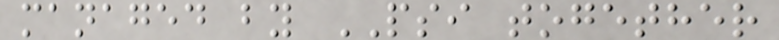managed by PSI together
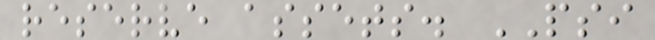reserve assets. PSI
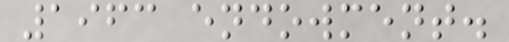1963 endowment.
